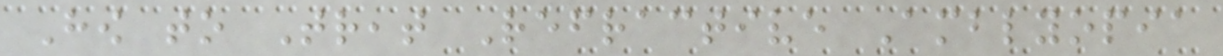How to Treat Refractive Amblyopia
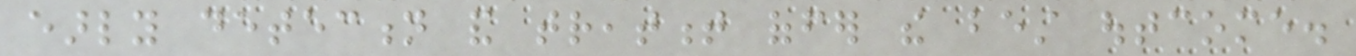early detection and treatment offer the best outcome.
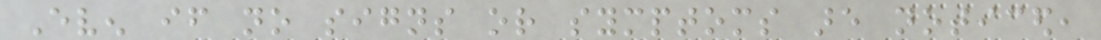Even if no signs or symptoms are noticed,
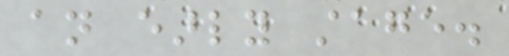an early stage.
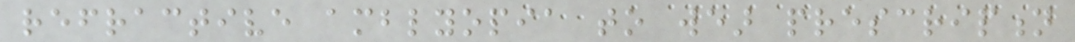refractive amblyopia to wear prescription
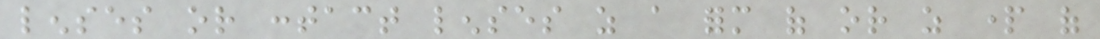lenses or contact lenses as a form of or as part of
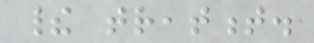their treatment.
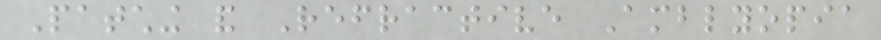Patching and Refractive Amblyopia
